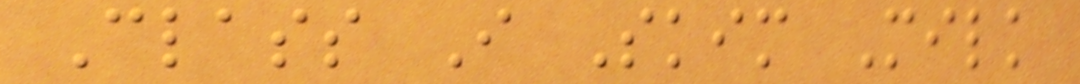Class I Skim Milk
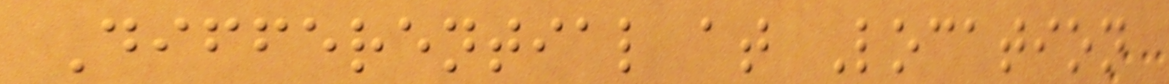Differential at Location
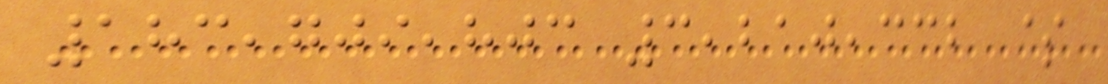183,709,803 3,210,332 $
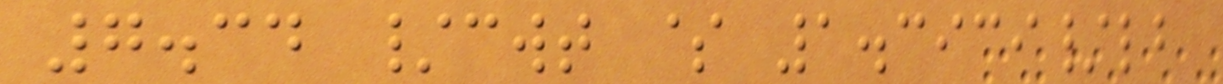7.34 /cwt $ 1.3939/lb
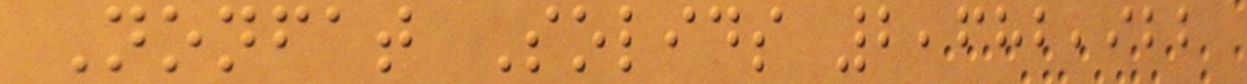Nonfat Solids 2,682,922
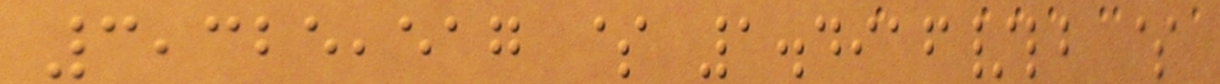3,325,517 $ 1.4916/lb $
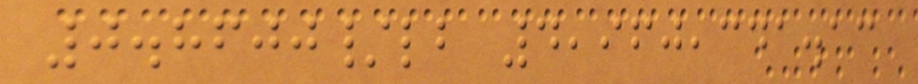0.8600/lb 4,960,341.13
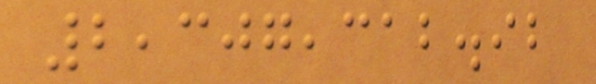2,307,312.92
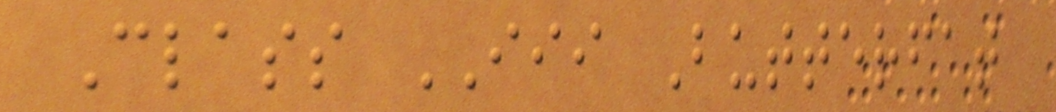Class III Butterfat
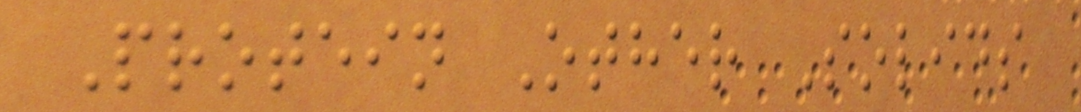Protein Other Solids
